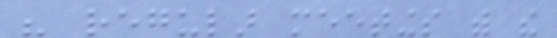his regular meetings with the
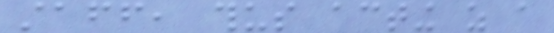staff, thus acting as a
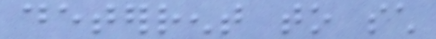deterrent to such
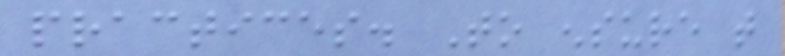practices. To ensure that
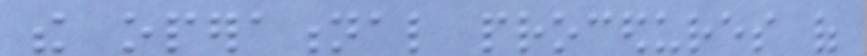the operational procedures of
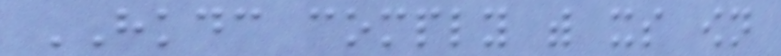HKDC comply with its own
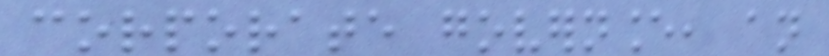corporate governance, an
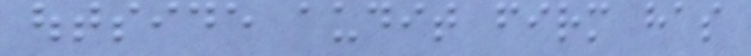outside audit firm has
